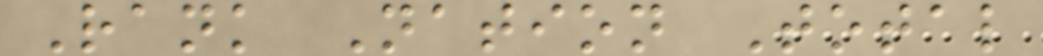Rank Nation Total
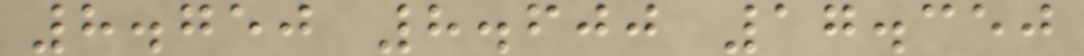8.750 8.600 17.350
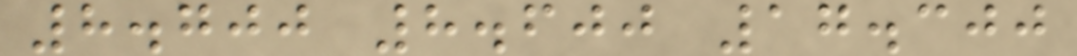8.700 8.600 17.300
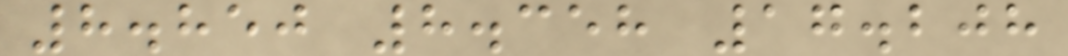8.850 8.358 17.208
